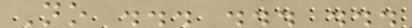No ... ... ...
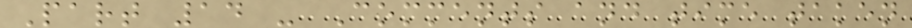Part 14 - Comments and time taken
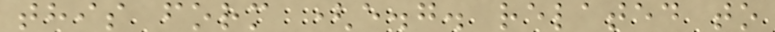this form (e.g. related to
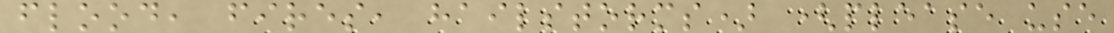flood, fires, hailstorms) (please use
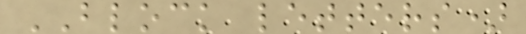BLOCK letters)
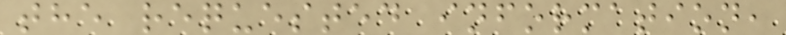the requested information,
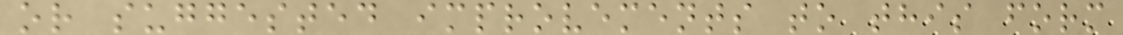or suggested improvements to this form
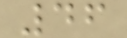46
